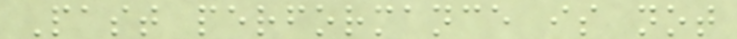Past performance is not
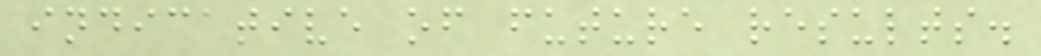indicative of future results.
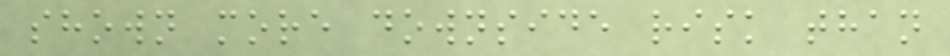shown more downside risk than
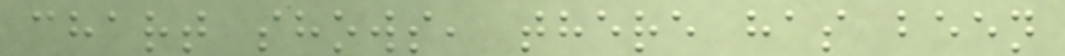chart shows, there has been
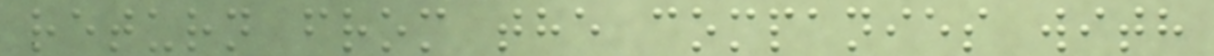return from the companies with
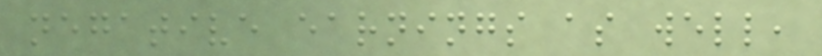negative earnings as well,
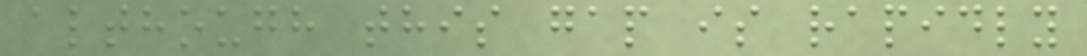although this gap is rapidly
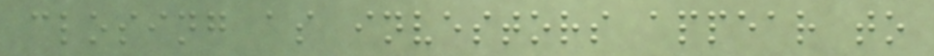closing as investors appear to
